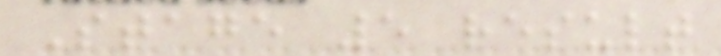Stage 5 result
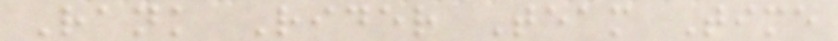Rank Rider Team Time
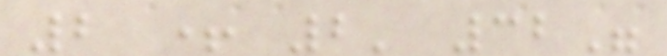2 + 2' 32"
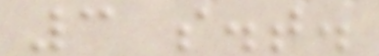3 s.t.
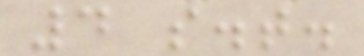4 s.t.
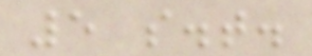5 s.t.
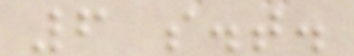6 s.t.
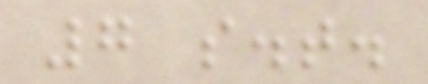7 s.t.
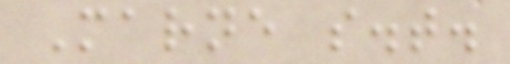Marne s.t.
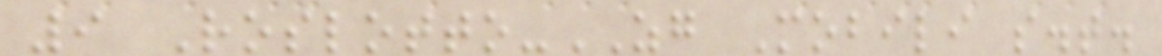9 Roslotto-ZG Mobili s.t.
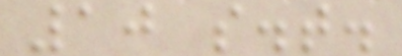10 s.t.
